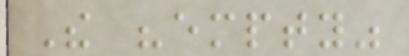The "empty"
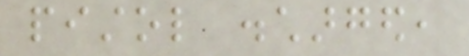pistol discharged,
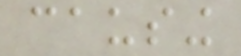causing
